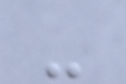-
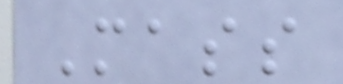Mass
